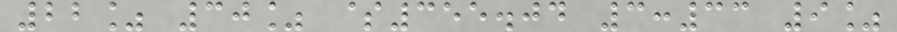22% 30% $355.04 3:33 9%
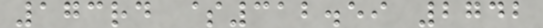173rd $312.59 2742
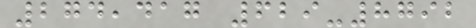274,417 629-8792
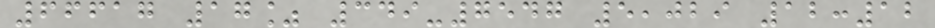66617 17% 349-7547 5,029 12:12
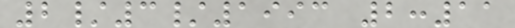2/3/1993 2:11
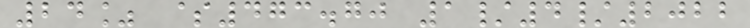24% $473.70 1/4/2022
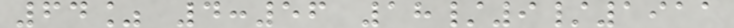64% 4:56 18/9/1911
